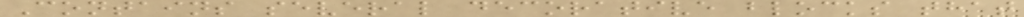Contains several decorative blocks that
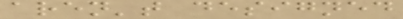aren't designed
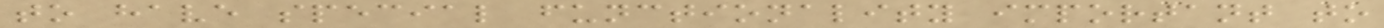to have special functionality important to
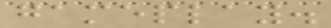gameplay.
